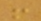!
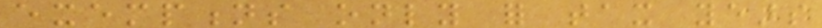exemptions only for tax years
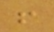!
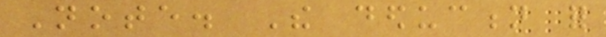Note. The deduction for
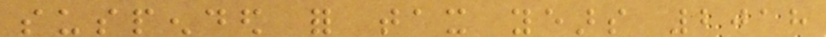suspended for tax years 2018
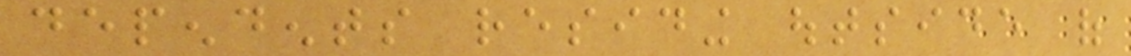dependents residing outside of
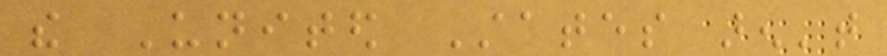the United States aren't
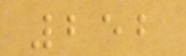252
